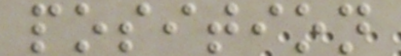position
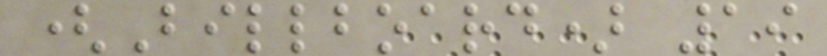(Billboard) 19
